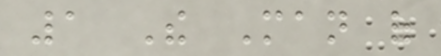1 The Man of
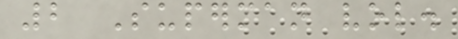2 Superman vol.
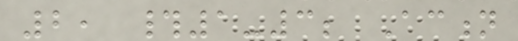2, #1-3; Action
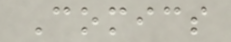Comics
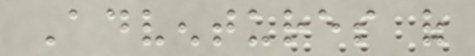Adventures of
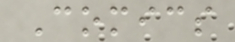Comics
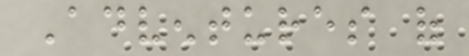Adventures of
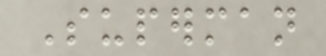Superman
